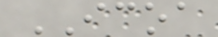ICOA
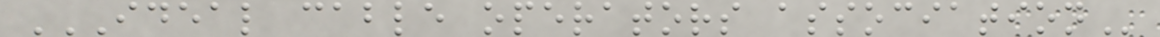IDEAL CABLE OPERATORS ASSOCIATION
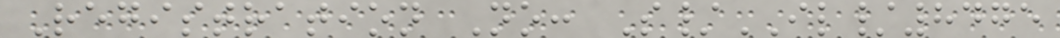Registration No: S/IL/8475
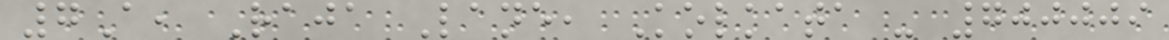7A, Raja Lane, Kolkata - 700009
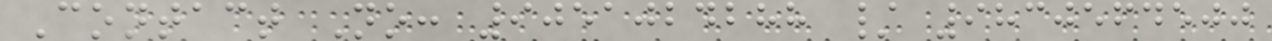Contact No: 9051024288 / 9830564500
